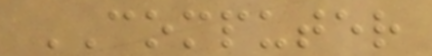COMPUTER
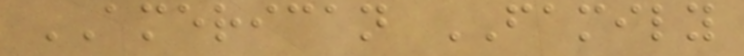AMERICAN FAMILY
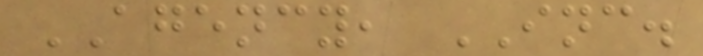AGENCY, INC.
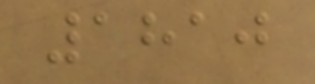1810
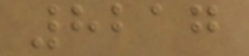8217
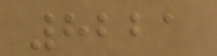8221
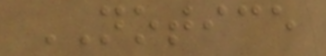NOTICE
